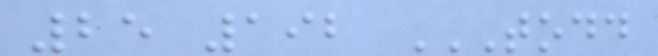25 192 TODD
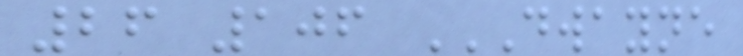26 106 DWAYNE
